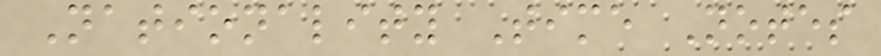Nationality Time Notes
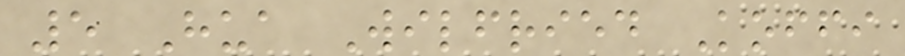5 Hua Wilfried Koffi
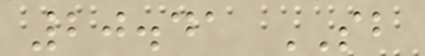20.41 SB
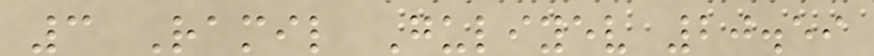3 Ramil Guliyev 20.59
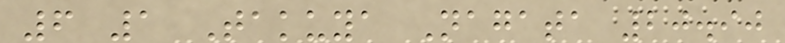6 1 Takuya Nagata 20.90
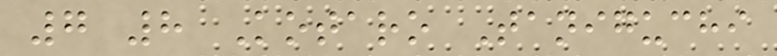7 8 Kotaro Taniguchi
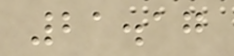21.17
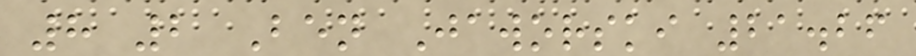8 2 Ben Jaworski 21.26
